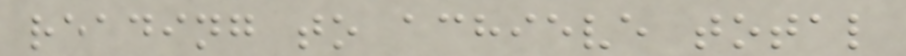reading to achieve total
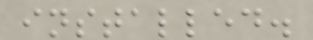installed.
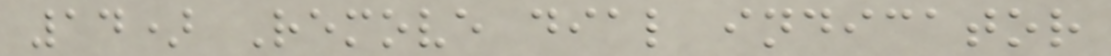14) Remove dial indicator
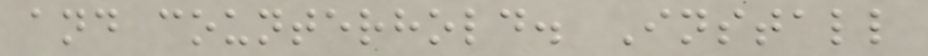and counterhold. Install
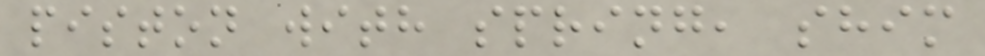piston with spring, shim
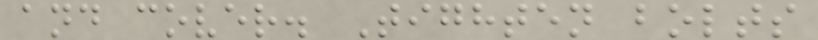and cover. Tighten bolts
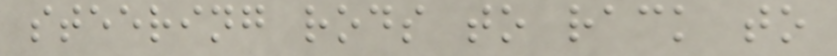steering rods to rack to
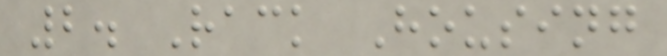2. Rack Housing
